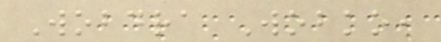Wobdra Wobko,
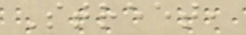Street,
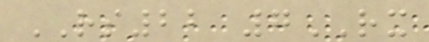RS22 7RX
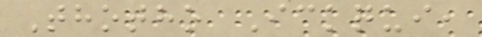Thotho Ickqui,
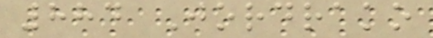884 Jordrako
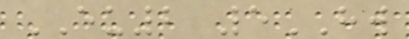EU2 5HW
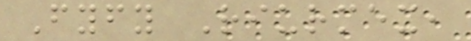Fyfy Riurmex,
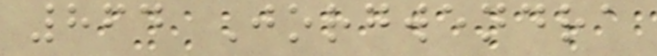864 Jorgwendra
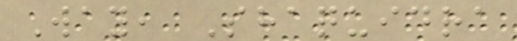Way, Shaquidra
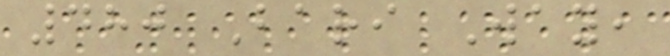480 Bari Way,
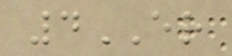4ER
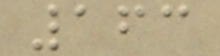163
